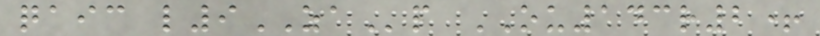qaic l9ZAp OU143r2+
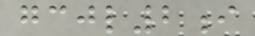gcjl2i
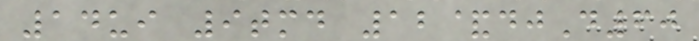14ui 9tmd 12&djD60
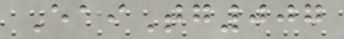EaiTg007
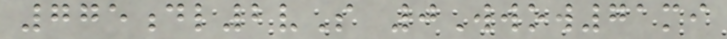775dl2vS 0Wwow71mi
